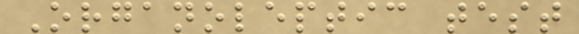Organoleptic test
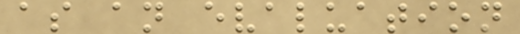as an evaluation
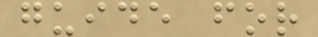guide for
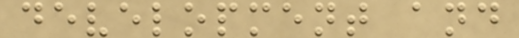development and
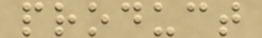product
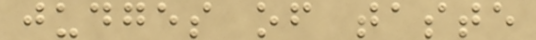judges of taste
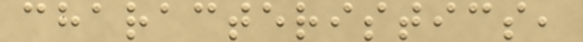characteristics,
